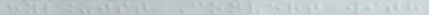hyl_tst Convert with
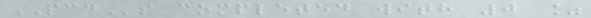PCDs completed with 0 %
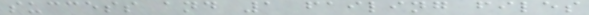success and 1 failing files
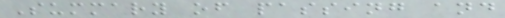Summary of passing and
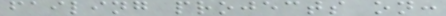failing projects on:
